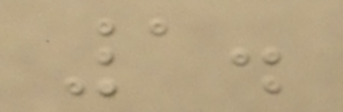1.
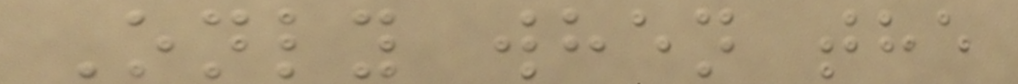Only when the
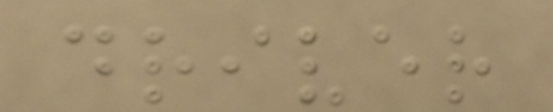driver
